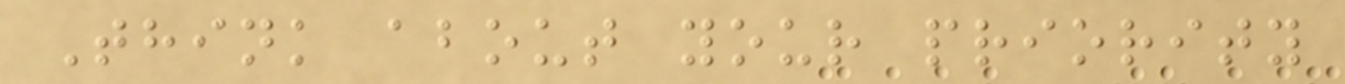Think about your priority
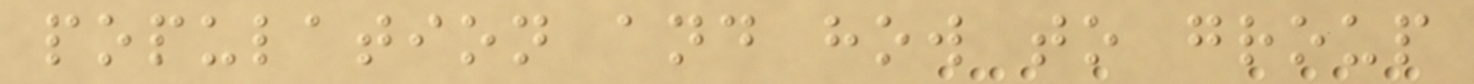population and how to group
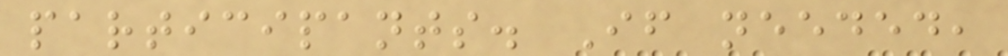participants. If needed,
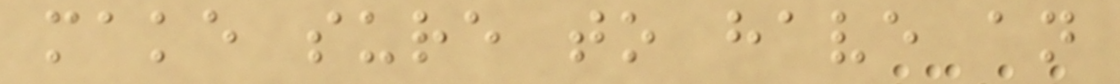make sure to have an
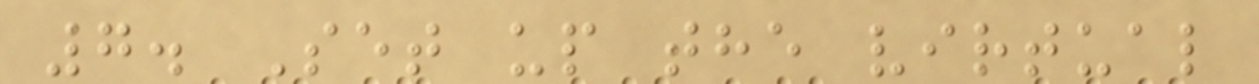7. Set up the virtual
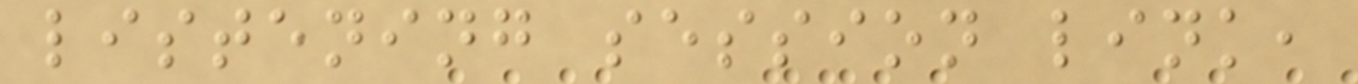listening session link,
